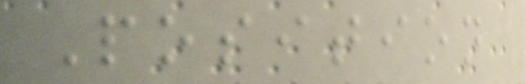Position
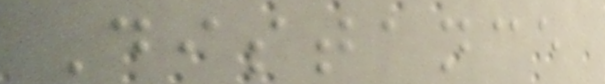Distance
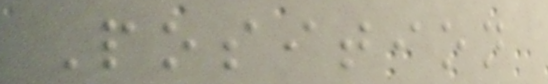Position
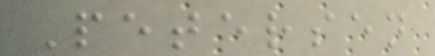Petersen
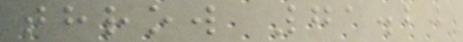throw 71.20
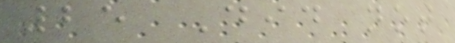25 Did not
